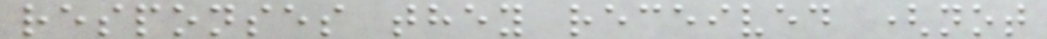responses they received (not
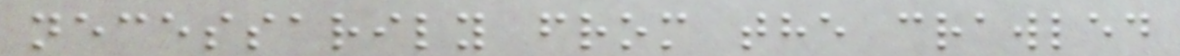necessarily from the crawled
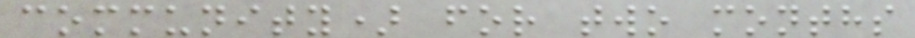community) for two months
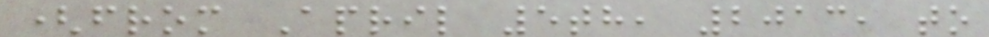(from April 5th, 2013, to
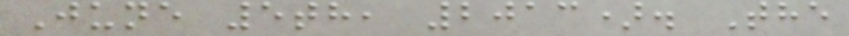June 5th, 2013). The
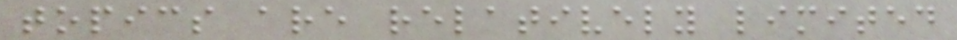topics are relatively limited
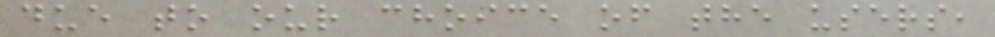due to our choice of the users,
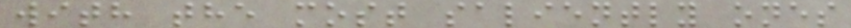with the most saliently ones
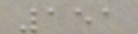151
